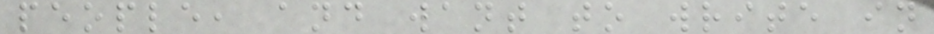people, and want to write in
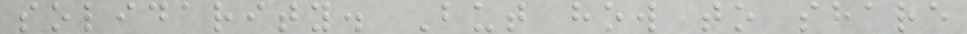solidarity. But how to share
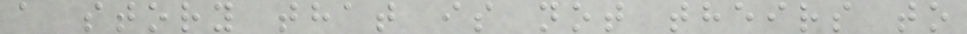a story that is not theirs to
